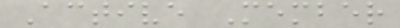Active Member
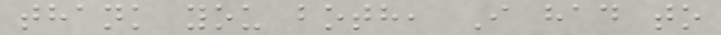thank you both, I had to
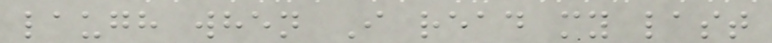laugh when I read my last
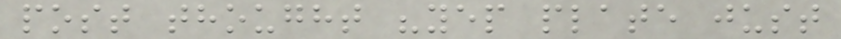post thought "yep plate just
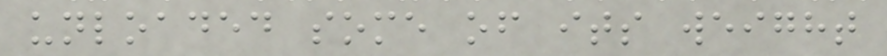unloaded some of its weight
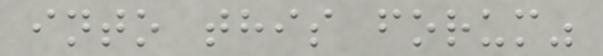into this forum"
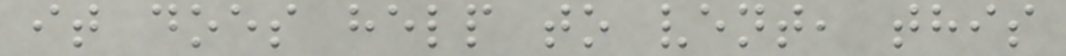it does help to vent, this
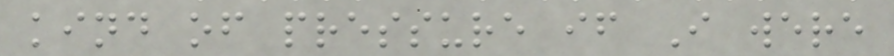kind of pressure if I were
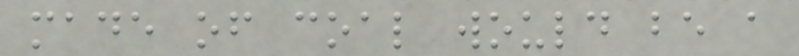made of coal would be a
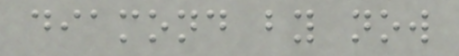diamond by now
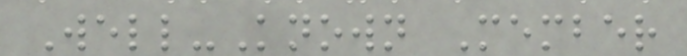Well-Known Member
